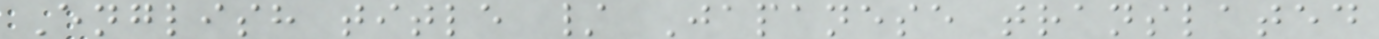English title / Japanese translated
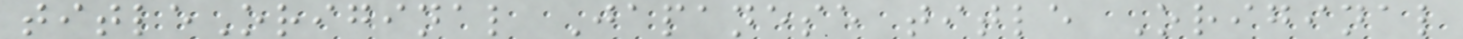titleOriginal Japanese title Original
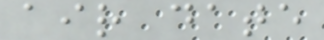air date
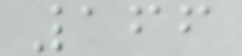166
